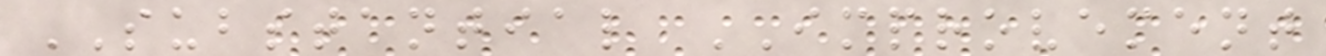SUBSTANTIAL IMPROVEMENT
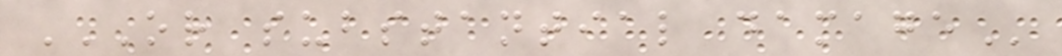OR SUBSTANTIAL DAMAGE
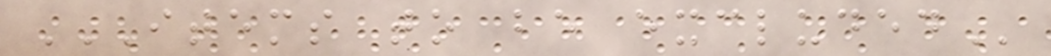ITEMS TO BE EXCLUDED
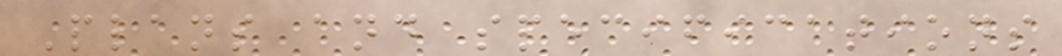Plans and specifications
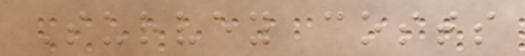Survey costs
